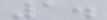1.
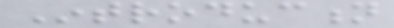Introduction
